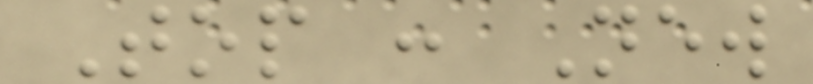Top : New
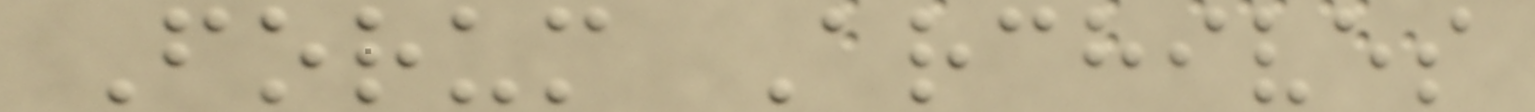Forum Archives
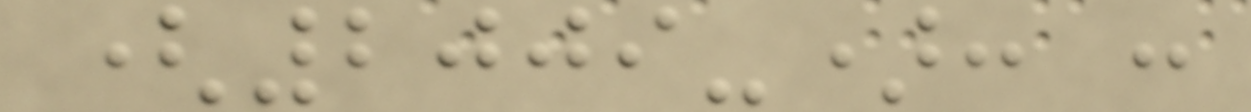(2009-): :
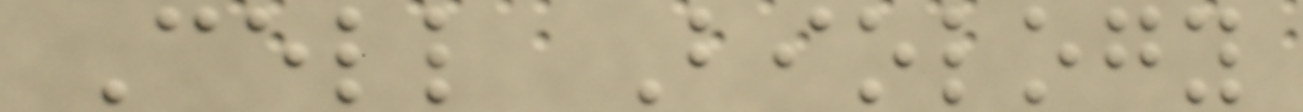Cell Biology
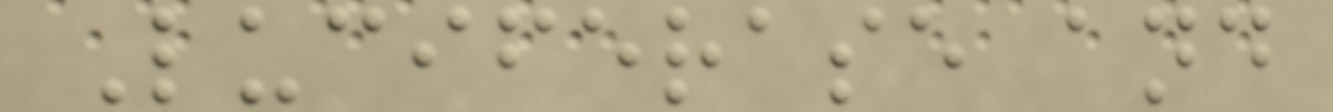Luciferase and
